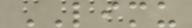LIMU
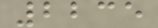2235
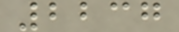2237
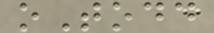oTodd
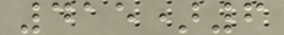415)6
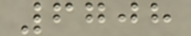6708
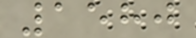1580
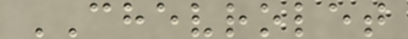CHEVROLET
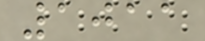1011
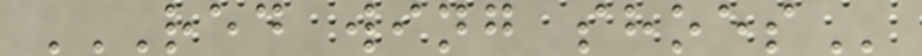RED WING SHOES
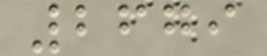2679
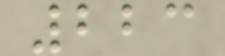223
